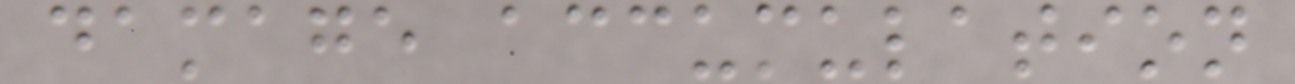damage accumulation
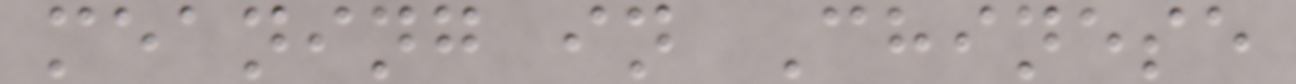meaning in Chinese
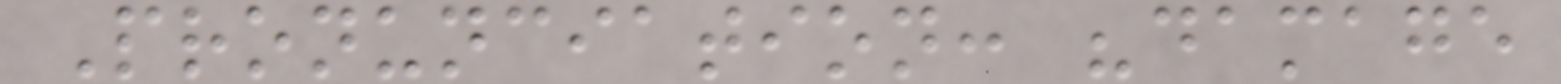Pronunciation: "damage
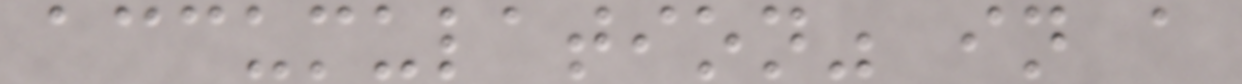accumulation" in a
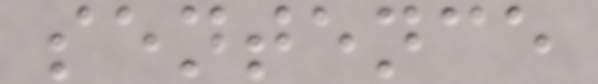sentence
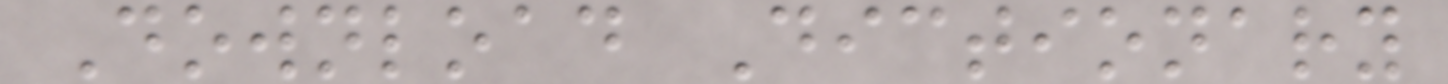Download Dictionary
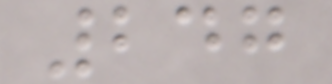247
